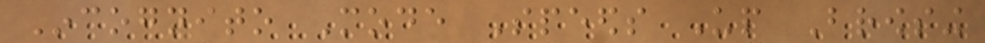Incognito Mode Speeds Up Browsing
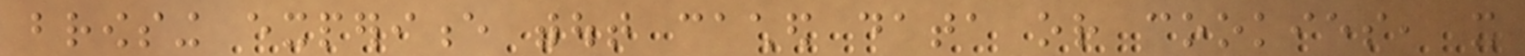browsing experience without cached data or cookies, it
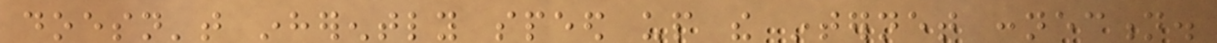doesn't inherently speed up the internet connection.
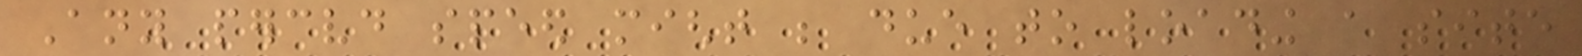Any perceived speed might be due to loading a site
